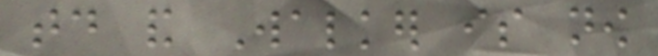today and Walker is now
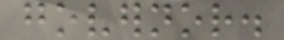governor.
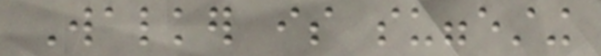Walker is suggesting
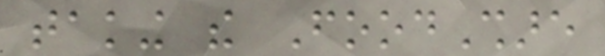taking the FoodShare
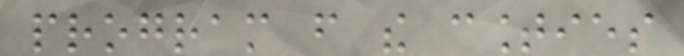program from the counties
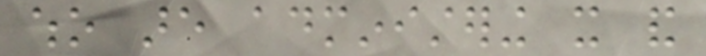who are administering it and
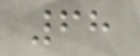68
